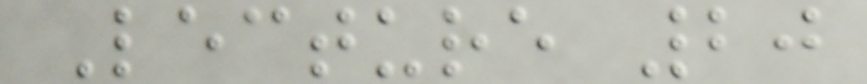Lecture 20
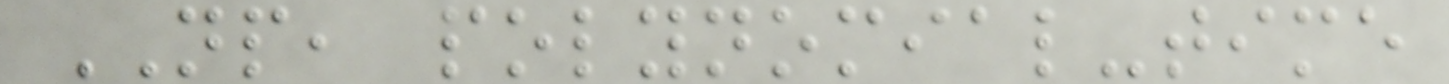NP, polynomial-time
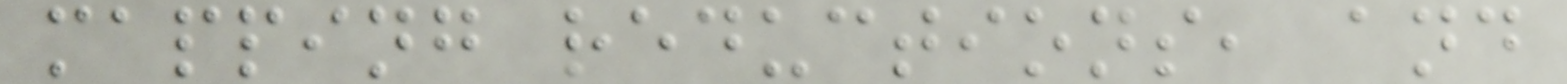mapping reductions, and
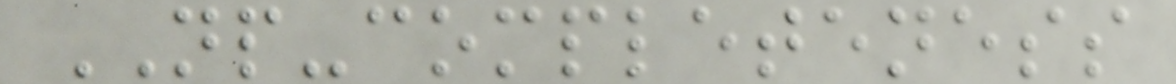NP-completeness
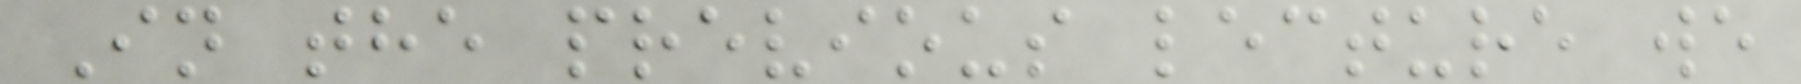In the previous lecture we
